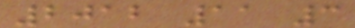2012 11 3
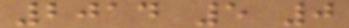2014 5 0
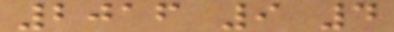2016 9 4
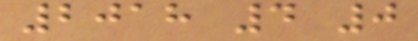2018 4 0
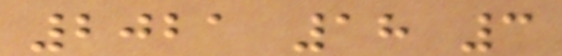2021 18 3
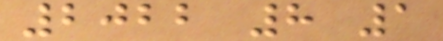2022 8 1
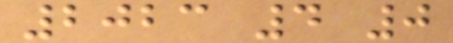2023 4 0
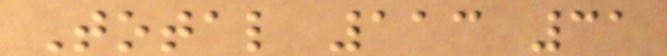Total 113 31
